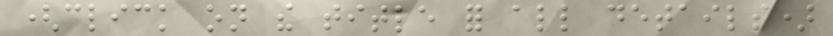(click on the title for all details)
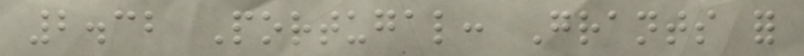2.32 Portugal: Grants for
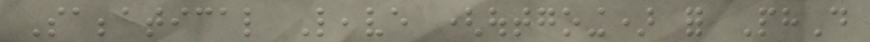Sabbatical Leave (outgoing) for PhD
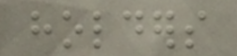holders
